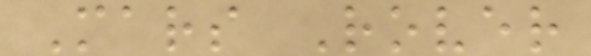Mars Rover
